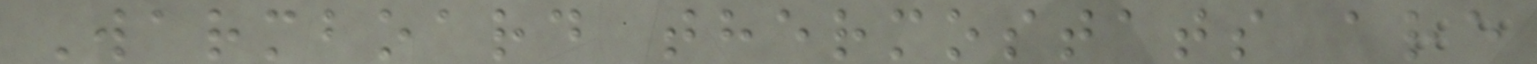Warmboard thermostats are
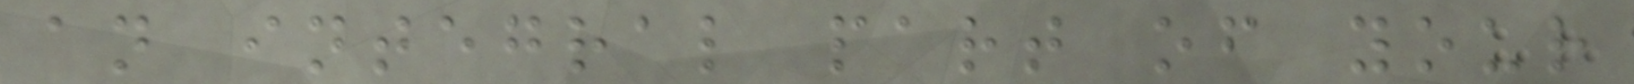an integral part of your
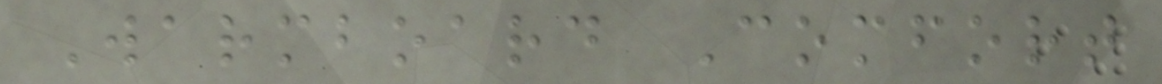Warmboard Comfort
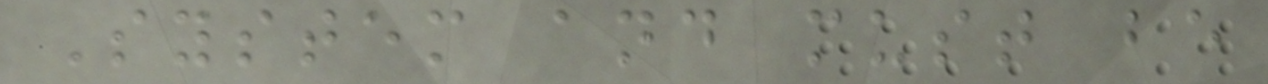System and must be
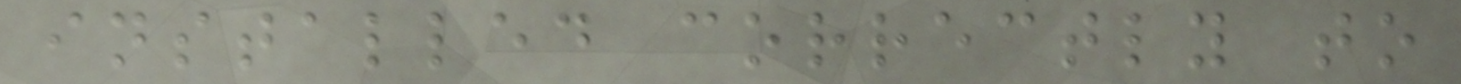installed correctly to
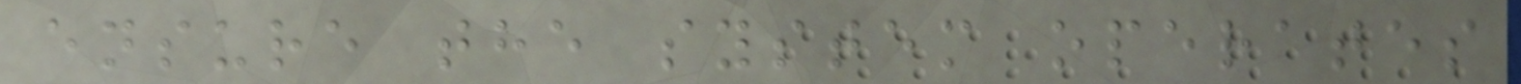ensure the system operates
